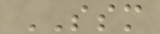SSM
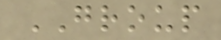GROUP
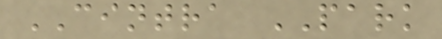CINTRA PARK
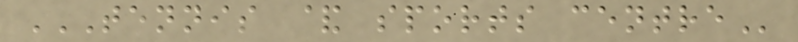TENNIS & SPORTS CENTRE
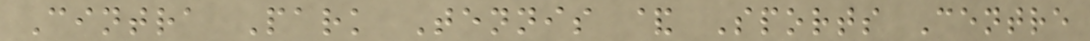Cintra Park Tennis & Sports Centre
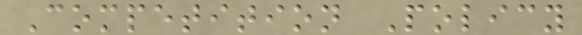Competition Policy
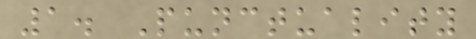1. Punctuality
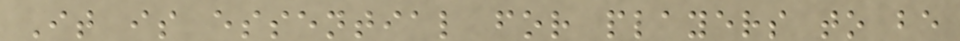It is essential for players to be
